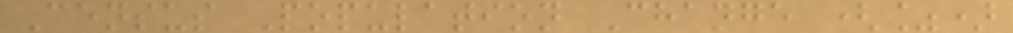Census Population Change (%)
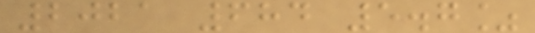2021 684 5.7%
